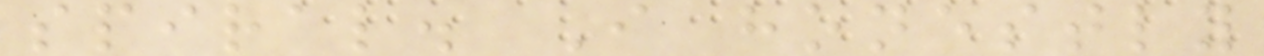spiral. I honestly
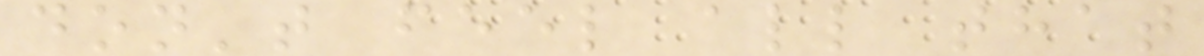don't feel all that
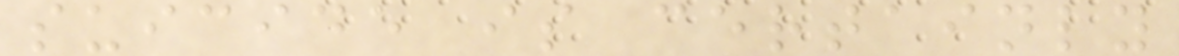suicide is certainly
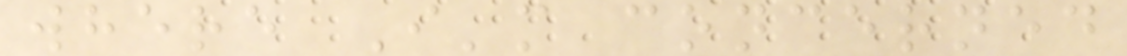where I'm concerned
